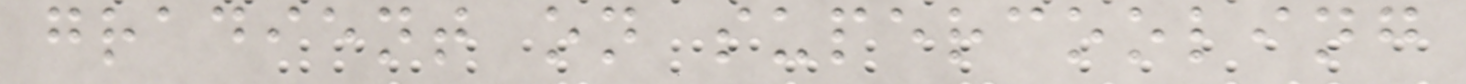gradient on supercooling
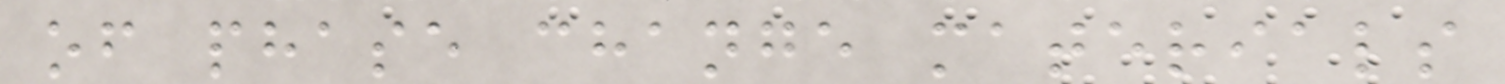of phase change materials
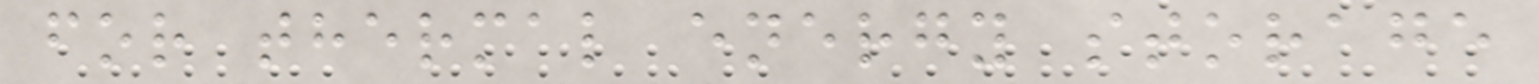for thermal energy storage
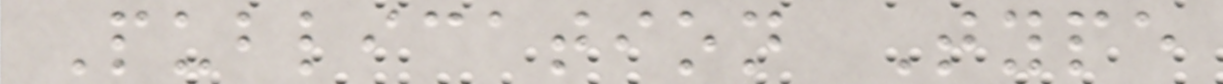Publication Type
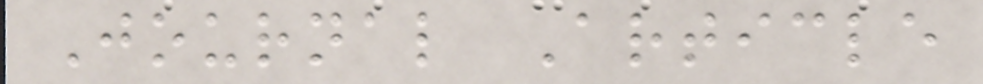Journal Article
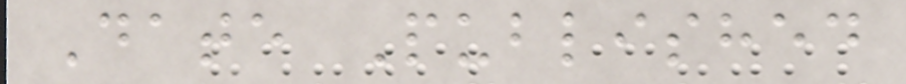Date Published
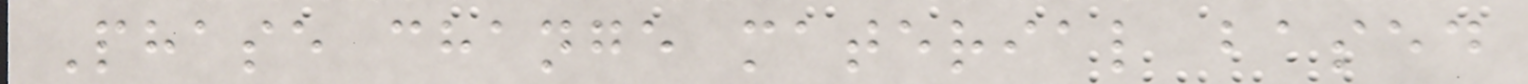Phase change material based
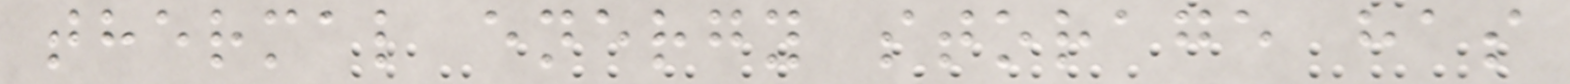thermal energy storage has
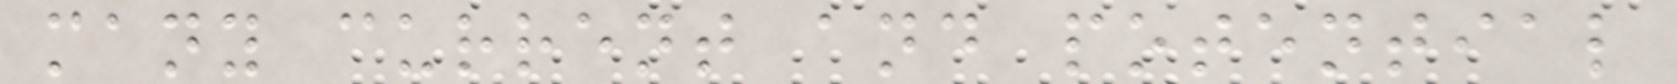many current and potential
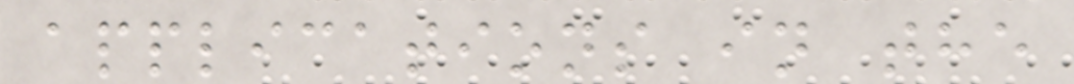applications in the
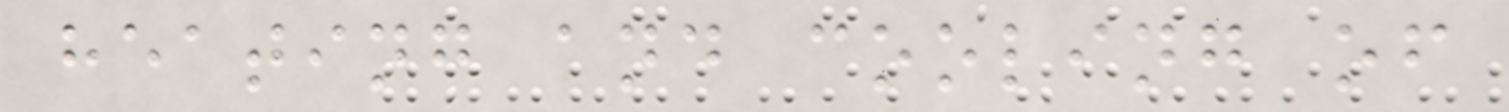heating and cooling of
